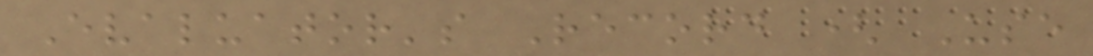Evaluator's Record ( Use
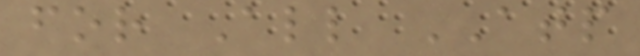for All ATP
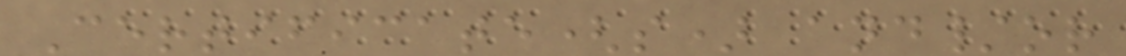Certificate(s) and/or
